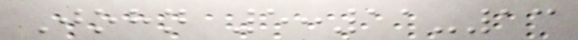John 5:11-13
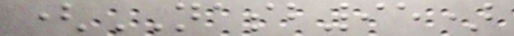(NASB95)
